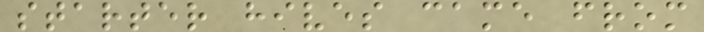starter hives came from
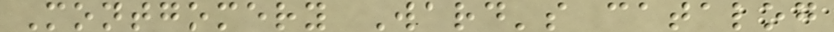Montgomery Ward's catalog
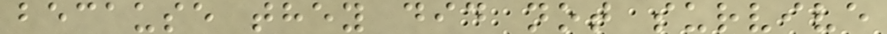because they did not survive
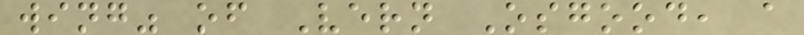wing" of Vern Osgood, a
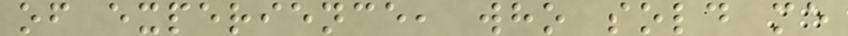of experience, who sold me
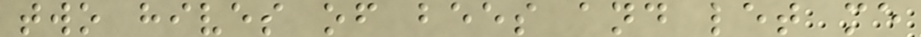two hives of bees and let me
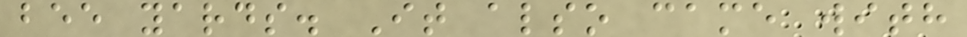bee yards. It also came with
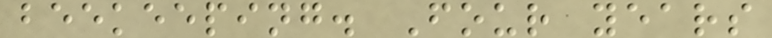beekeeping. Four years
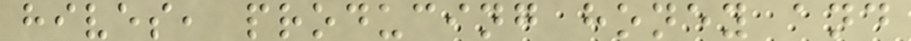hives, producing honey and
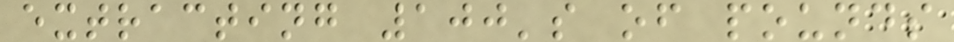extracting 100's of pounds
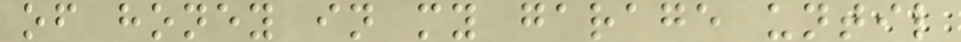of honey in my garage until
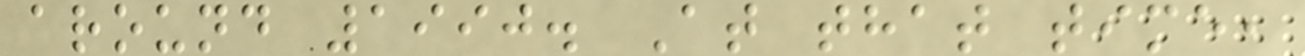around 1990. At that time,
